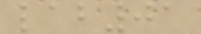lab01
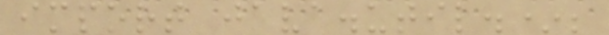import java.util.*;
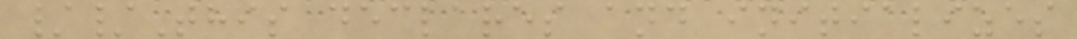//This declares and initializes
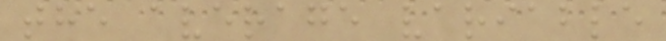the average variable
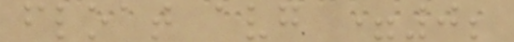float avg =0;
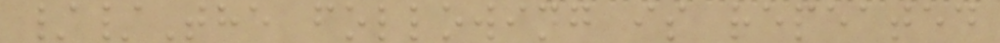//The following is repeated
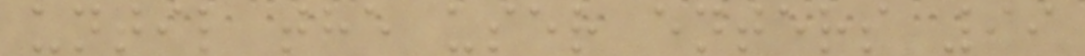until the user enters 99
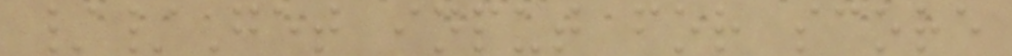//Get input for score
